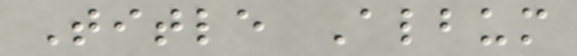Title Album
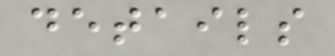details
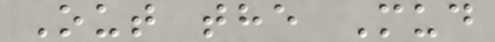Out the Mud
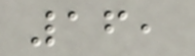16,
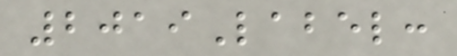2019Label:
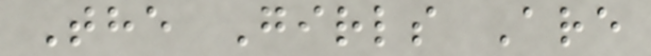The Girls Are
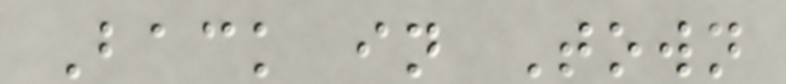Back in Town
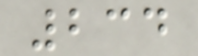234
